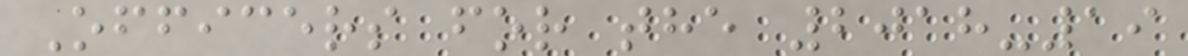Officers for the 2018-19
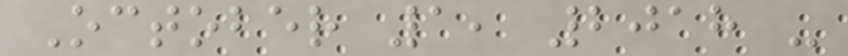October 1, 2018 -
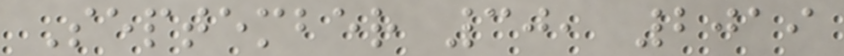September 30, 2019
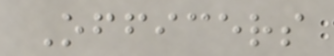Officers
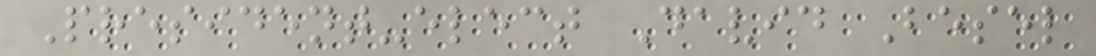President-elect David Besel
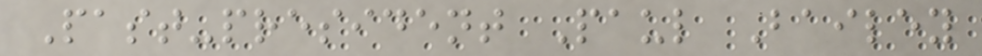Past-president Paul Bailey
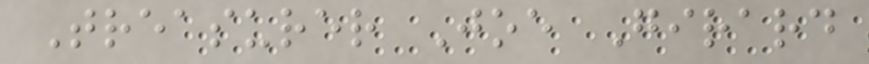Treasurer Joe Girard
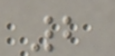2
